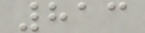813
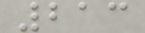213
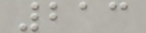213
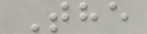The
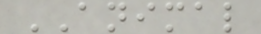ANIMAL
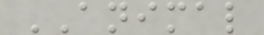ANIMAL
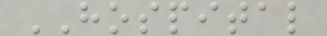HOSPITAL
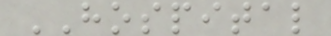HOSPITAL
